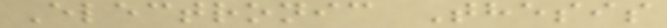Electronic Thesis
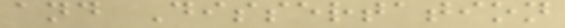and Dissertation
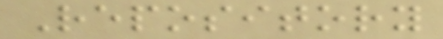Repository
